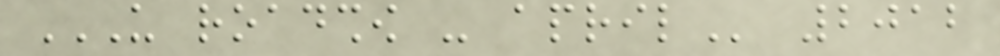US ROADSHOW - APRIL 2012
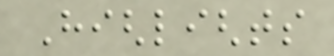Highlights
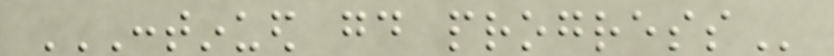CONTINUED GOOD PROGRESS
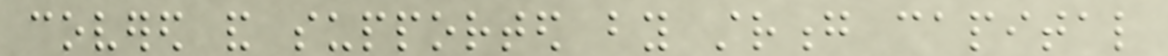covered and supported by strong capital
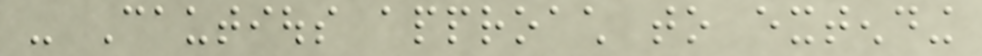- Cautious approach to extending
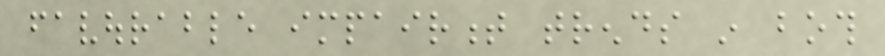favourable impairment trends in both
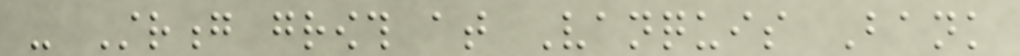- Strong growth at Vanquis Bank
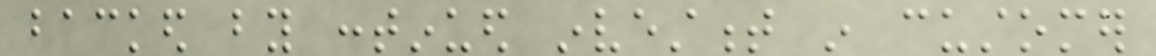backed by continued investment in customer
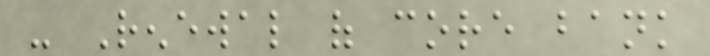- Renewal of core bank
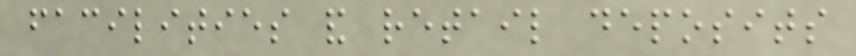facilities and retail deposits
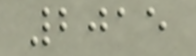2015
